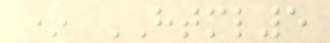* HTML5
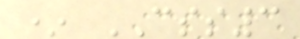* CSS3
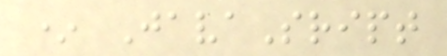* JavaSript
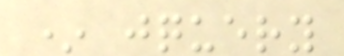* jquery
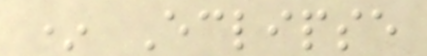* Eclipse
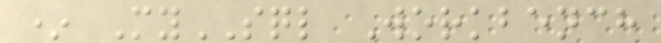* MySQL Workbench
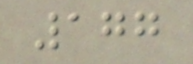177
